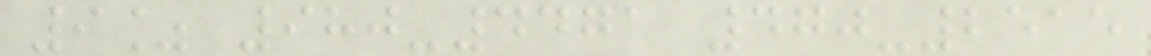9% 980-4471 470-2515
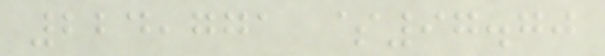224,771 $97.70
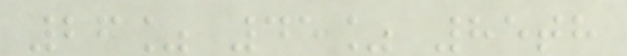26% 45% 85th
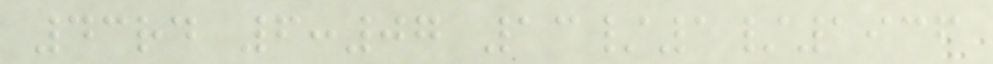43rd 6:07 13/1/1936
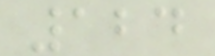124
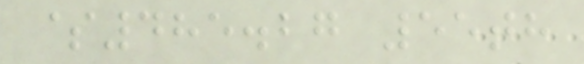$485.27 55th
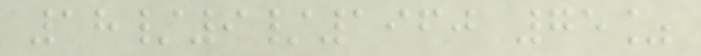18/9/1960 75%
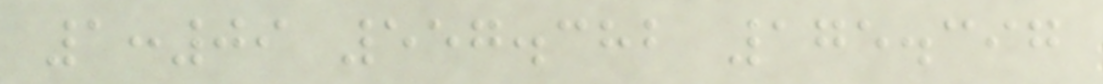1:09 557.382 175.397
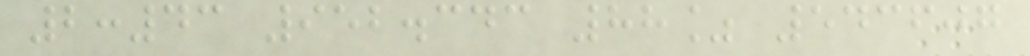2:43 952.343 88% 543607
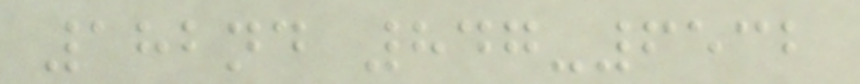182nd 847-6532
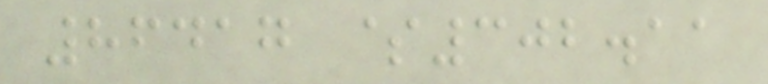86417 $302.11
